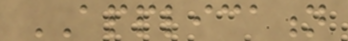APPLICATION
